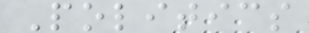Politics
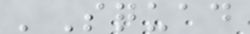'Squad
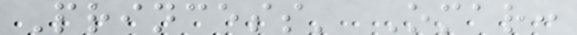Princess' Omar:
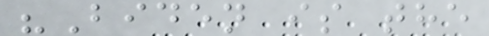"Biden is the
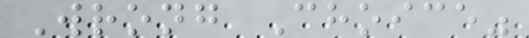Wrong Choice"
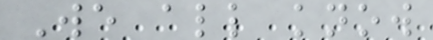We all know
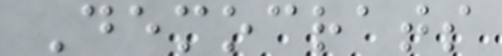Democrats
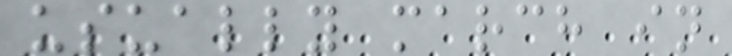usually march in
